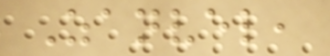Zanvel,
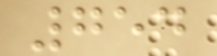754
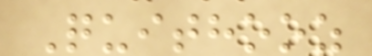Quithooz
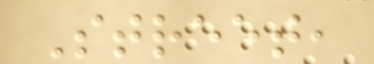Street,
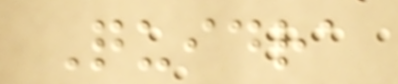Quidra
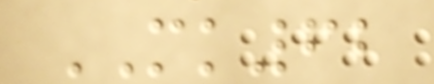MK62
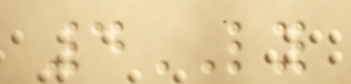4LY
